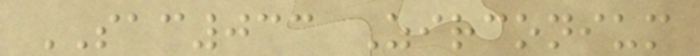SAC033 Zirconium
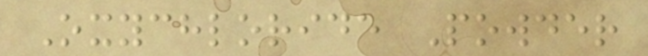Oxychloride Powder
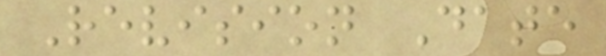Revision Date
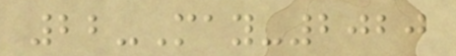22-May-2020
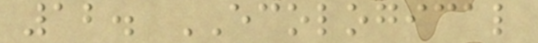12. ECOLOGICAL
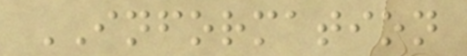INFORMATION
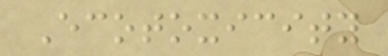Ecotoxicity
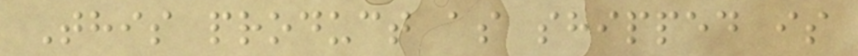This product as shipped is
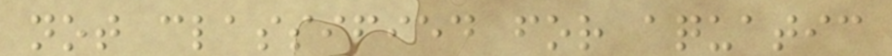not classified for aquatic
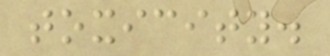toxicity.
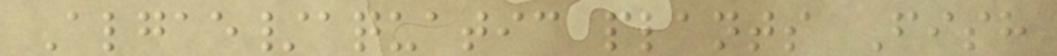Algae/aquatic plants Fish
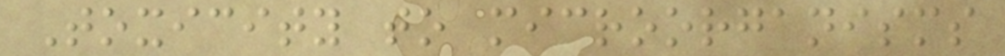Toxicity to microorganisms
